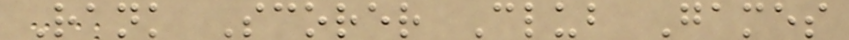Rank Scorer Club Games
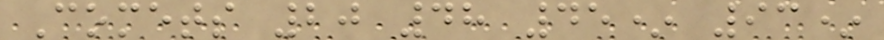Comets 20 48 45* 93*
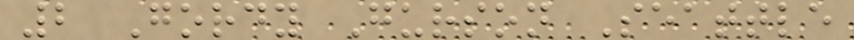2 Gordy Gurson Seattle
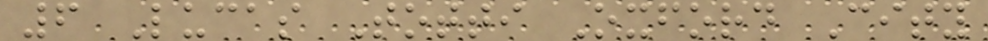6 Lucas Totti Oxford City
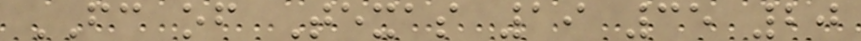FC of Texas 19 35 20
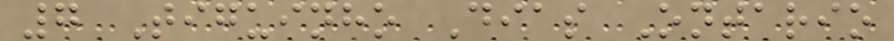7 Tiguinho Dias Ontario
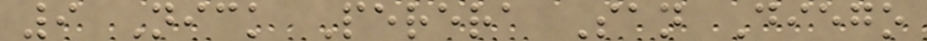9 Nick Perera San Diego
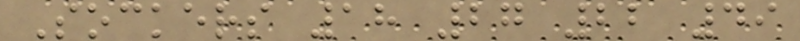Sockers 18 27 22 49
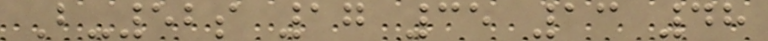B-52s 17 35 13 48
